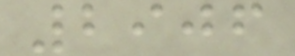2906
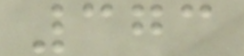373
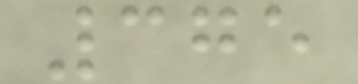375
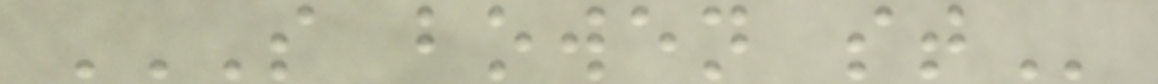S BOWEN ST
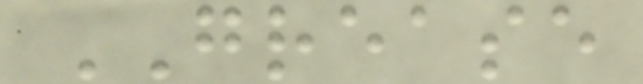GREASE
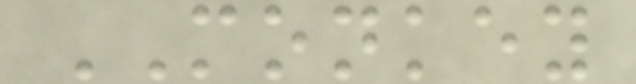MONKEY
